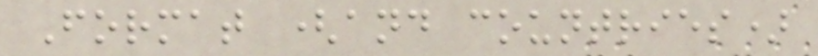Format (and countries)
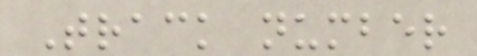Track number
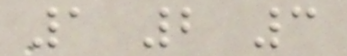1 2 3
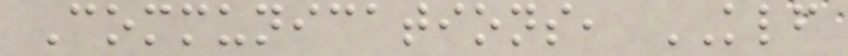Communications, KLF
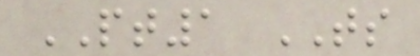PT1 TS
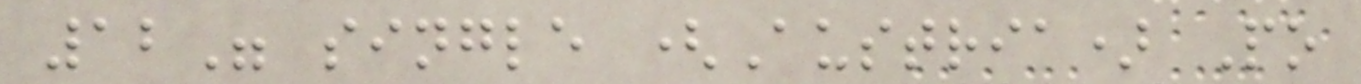12" single (Austria) Po
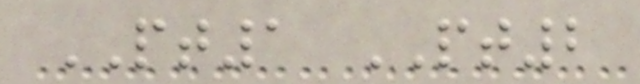PT1 PT2
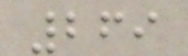269
